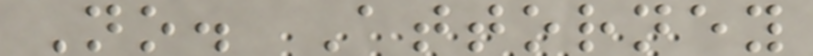No. Attorney
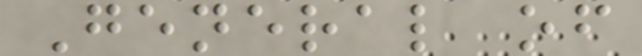General of
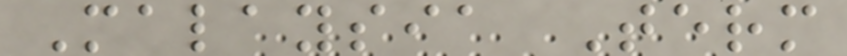Malaysia Term
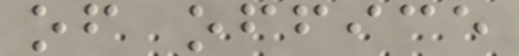of office
